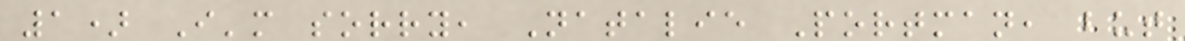1) I'm sorry, Natalie Portman, but
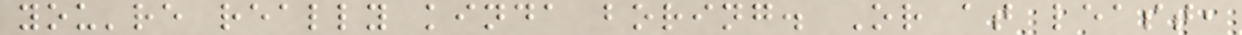you're really kinda boring. Or at least,
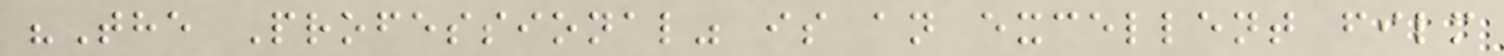"The Professional" is an excellent film
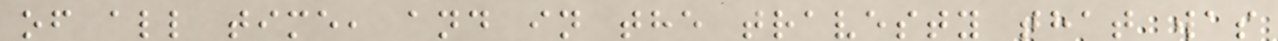of all time, and in the travesty that was
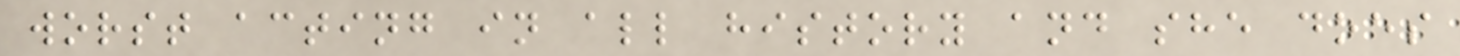worst acting in all history and she does
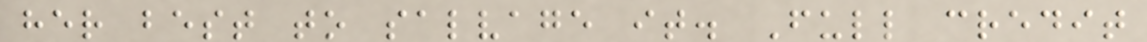her best to salvage it. Full credit
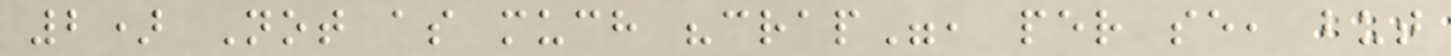2) Not as much "crap", per se, but
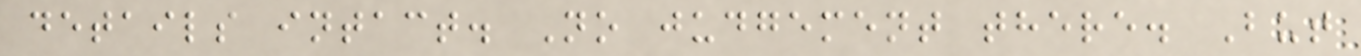details intact. No judgement there. But
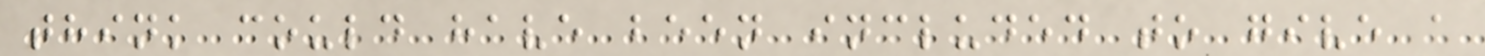think could have been included to give a
